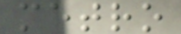metro
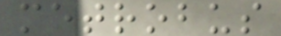metrobus
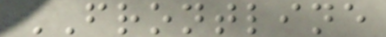FRONTLINE
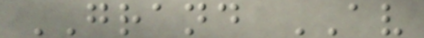GRAND AV
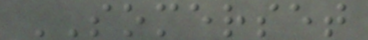SOMERSET
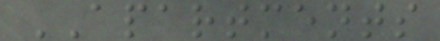APARTMENTS
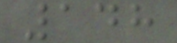148
